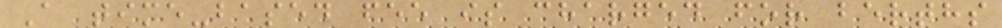A time-based fee is charged for berths
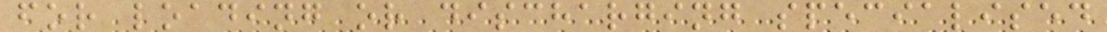for loading or discharging specialised
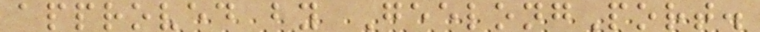approved by GeelongPort.
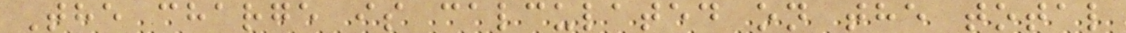The charge is calculated on the total
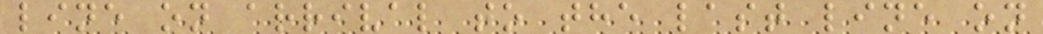line on arrival to the last line on
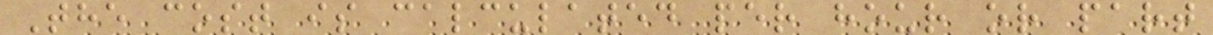The cost is calculated per hour or part
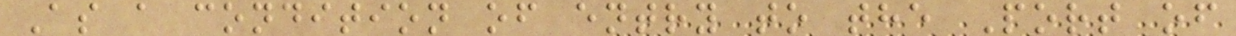As a condition of entry to the Port of
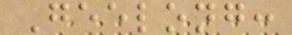Geelong:
